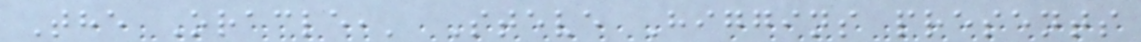The Oracle,' Steve Higgins presents
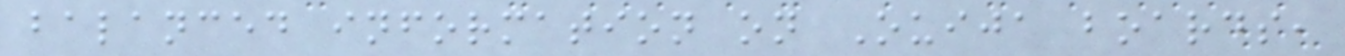balanced information on Ouija boards,
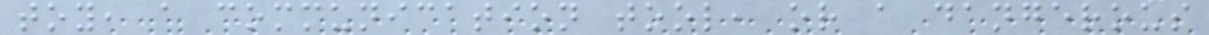toy, a communication tool, or a dangerous
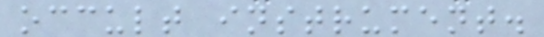occult instrument.
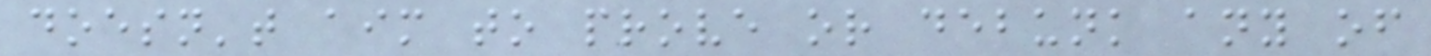doesn't aim to prove or debunk any of
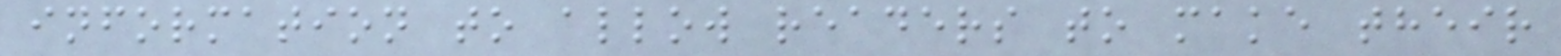information to allow readers to make their
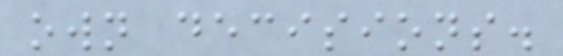own decisions.
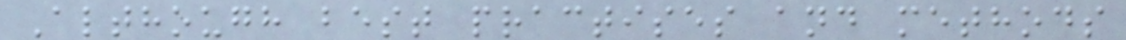Although best practises and methods
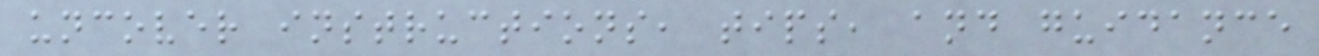uncover instructions, tips, and guidance
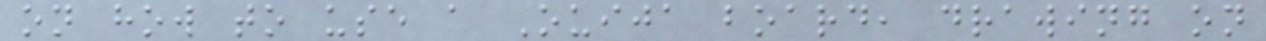on how to use a Ouija board, drawing on
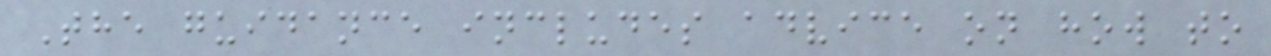The guidance includes advice on how to
